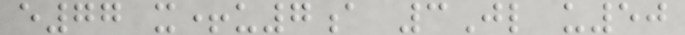e77 x+u7a 3Jl u50
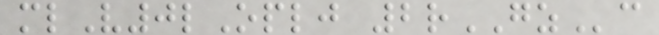mlV0lOplj 2rGZc
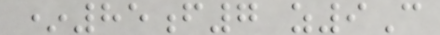*85f7 z9C
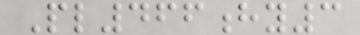Pl466hy3
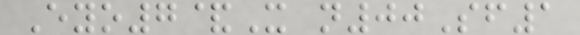Eyo7&X n00Sf1
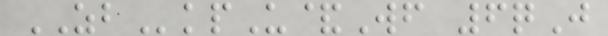ZBkpU&Wf 6qJ
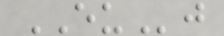EUj
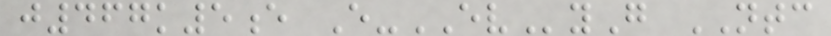j467k5e E-EVyG NTC
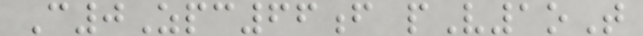C0Zpc66f pV1oT
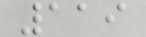119
